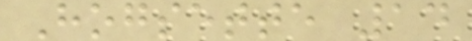Hogsette 14
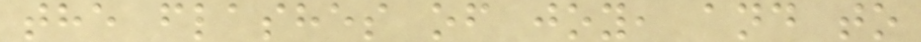the flashes of joy, and to
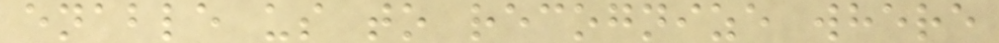enable us to recognize where
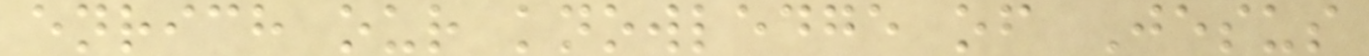enrich our knowledge of Jesus
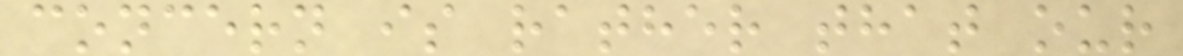concern is rather that our
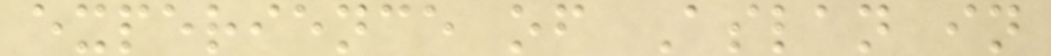experience of Aslan in
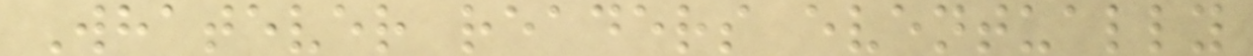Whatever readers eventually
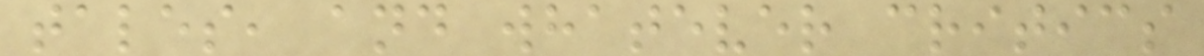tales, and whatever critics
